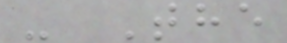- The
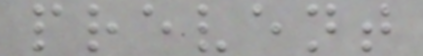prevent
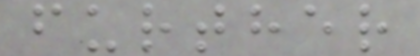further
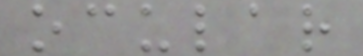ocular
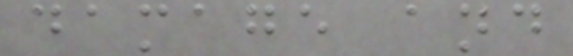damage and
